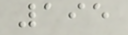195
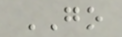GO
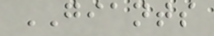GIANTS
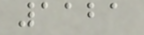1121
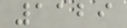1129
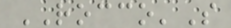ROCCO'S
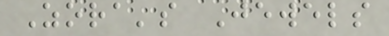Zora's Jewels
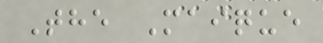The Maique
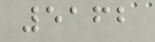5162
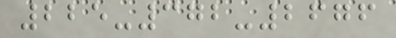225-372-2676
